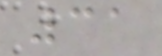31
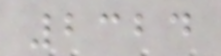2324
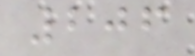206
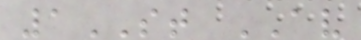1ST AV
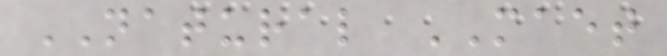NATURAL MAET
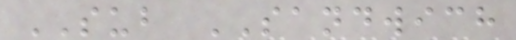SUB SANDWICH
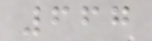667
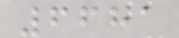6681
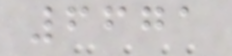6671
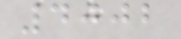4002
